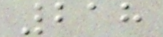218
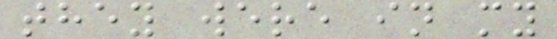they were in my
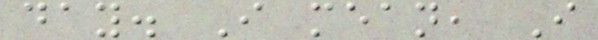day. I mean, I
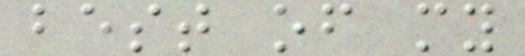best of my
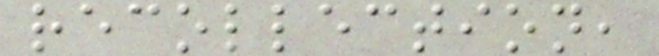recollection,
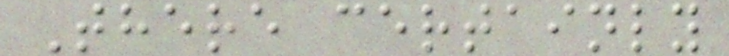There certainly
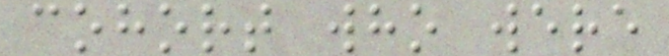cohort who were
